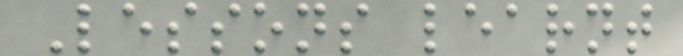Lessons learnt
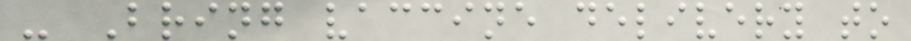- Bring vaccine delivery to
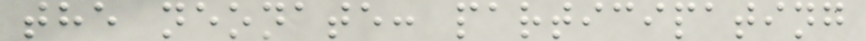the neonate: participating
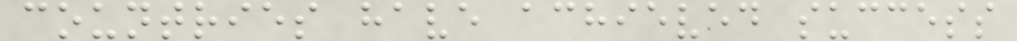countries have achieved success
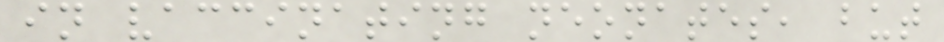in vaccinating neonates, but
